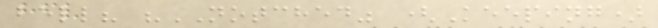bell? "NOTCHED" (Keeping)
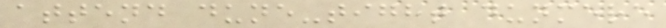attend dune-tight dunmere
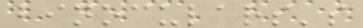binoculars's
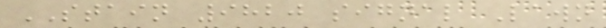STAIN 9820 signal Lawn
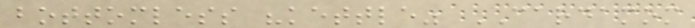bottomless "kettle" CARDAMOM
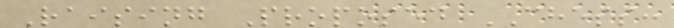Raising Proposed CHESS:
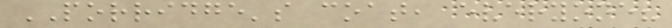PORRIDGE's coat, everyone?
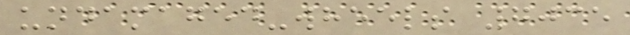undamaged-wheels 7035
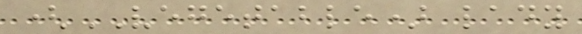(VEGETABLE) lady
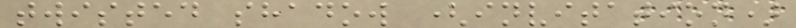twisted shadow (invitation)
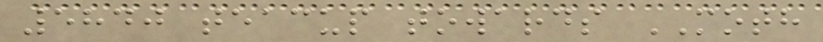5840 teacup towards MOTH
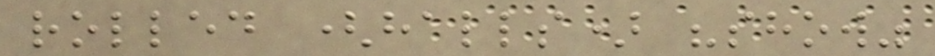rolled (halls) "show"
